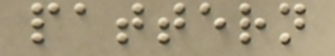pattern
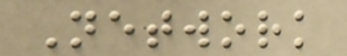Network
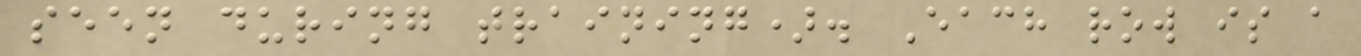seen during training). Each row is a
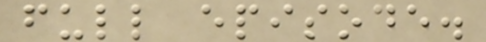full episode.
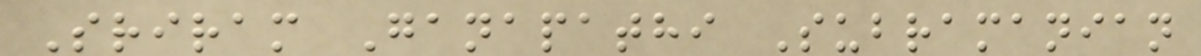Sriram Ganapathi Subramanian
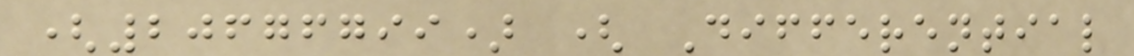(20676799) ( Differential
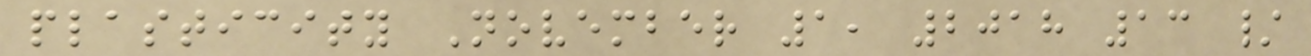plasticity November 1, 2018 13 /
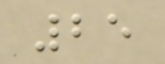25
